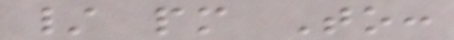/ pm To:
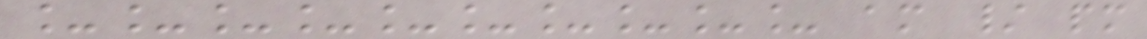__________ am / pm
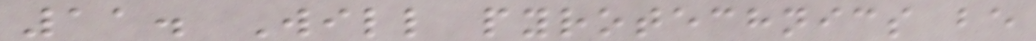11. Will pyrotechnics be
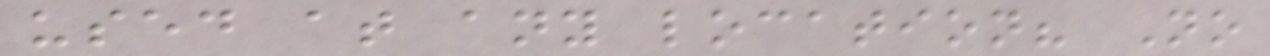used at any location? No
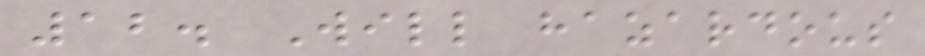12. Will hazardous
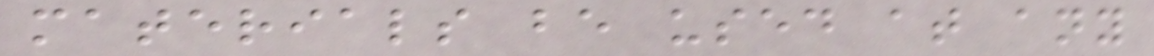materials be used at any
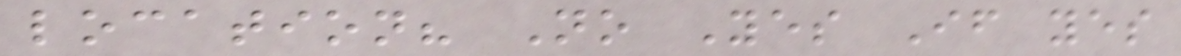location? No Yes If yes
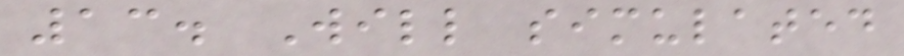13. Will simulated
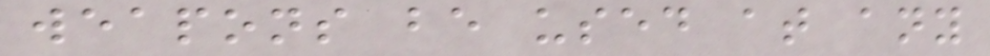weapons be used at any
